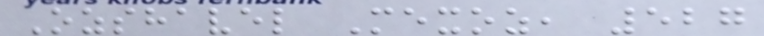Ozshavel Mexoz, 527
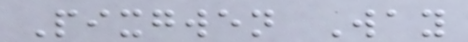Pixgwen Way
